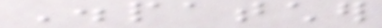Dispatcher
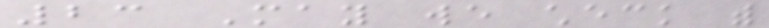23 May we check with
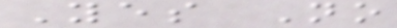Yes No
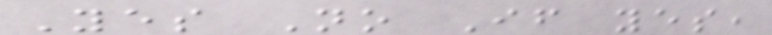Yes No If yes,
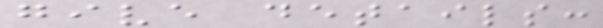give details:
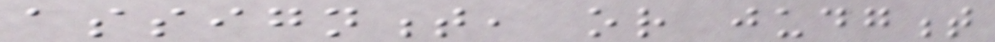assignment, or judgment
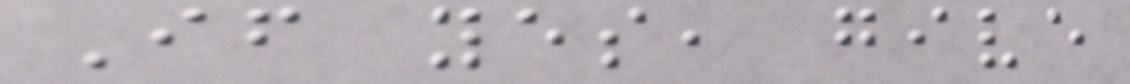If yes, give
